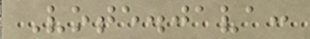Vote.java:
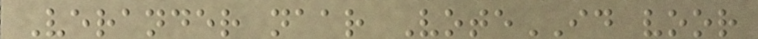Verander naar VoteID voor
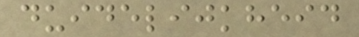duidelijkheid
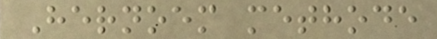Hernoem methode
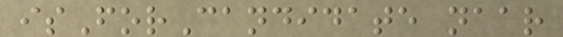isForCandidate naar
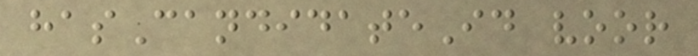hasCandidateId voor
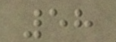58
